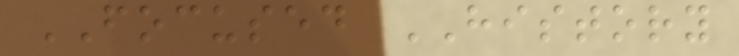FOCUSED HISTORY
